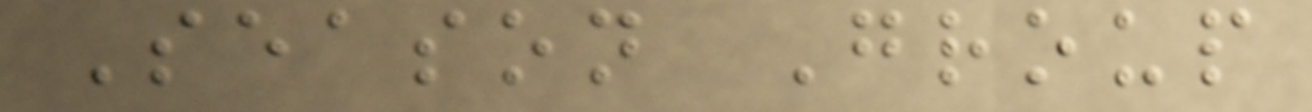Season Group
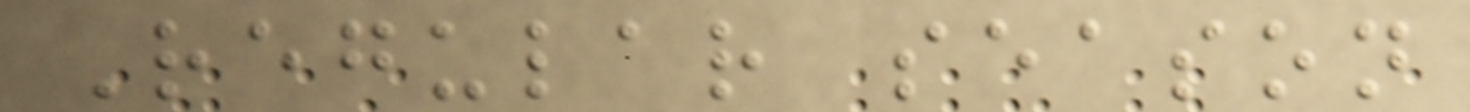Regular season
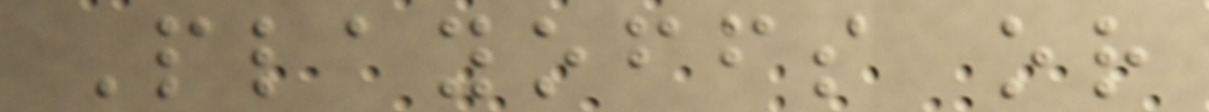Playoffs or
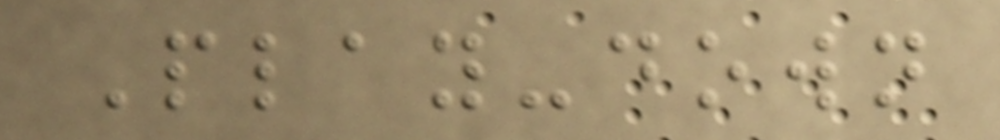Play-down
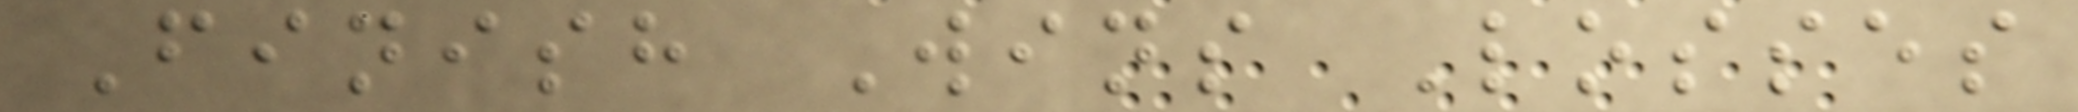Finish Wins Losses
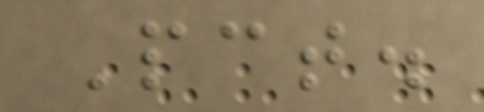Pct.
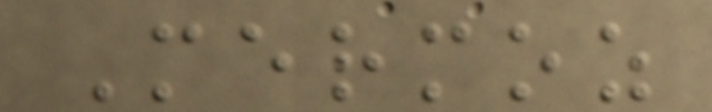Mermoz
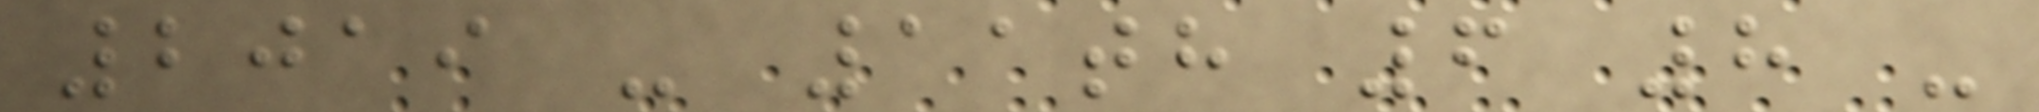2019 - 11th 6 8 -
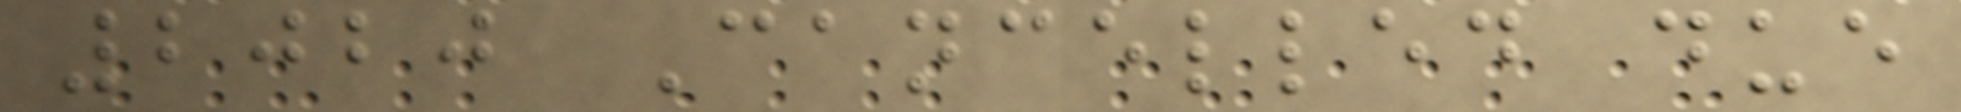2020 Cancelled due
